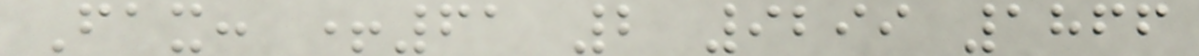Fax: +61 2 9299 1866
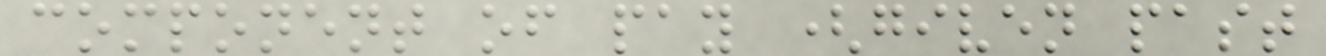component of pay (given past
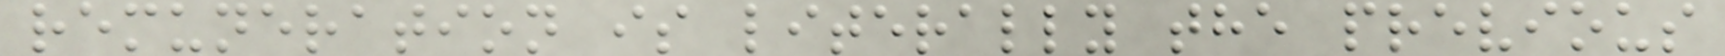remuneration is literally the previous
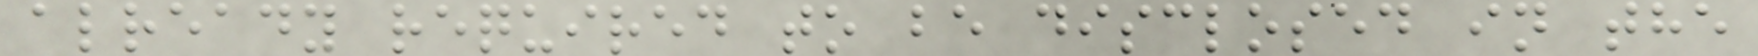already required to be disclosed in the
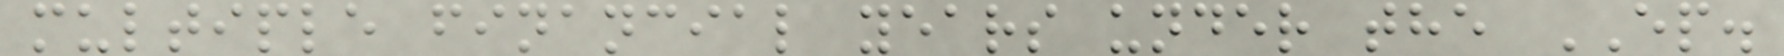multiple financial years under the EP.
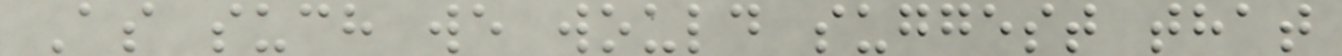As such we would suggest that
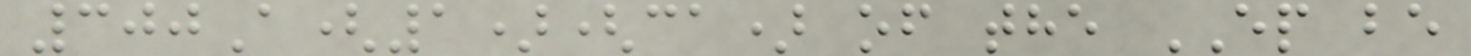300A(1)(ca) of the EP be
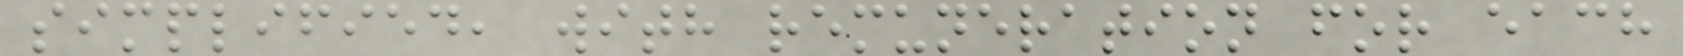simplified, with remuneration for each
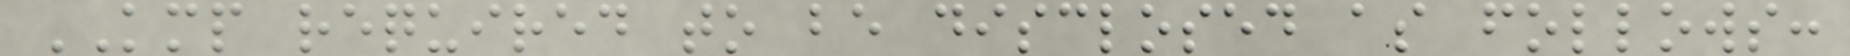KMP required to be disclosed as follows:
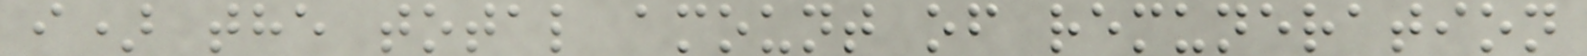i) the total amount of remuneration
